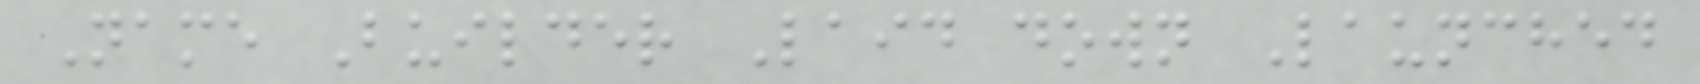Name Builder Laid down Launched
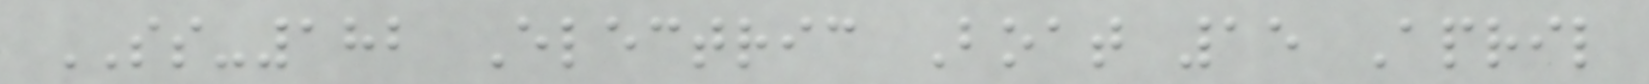SS-182 Electric Boat 15 April
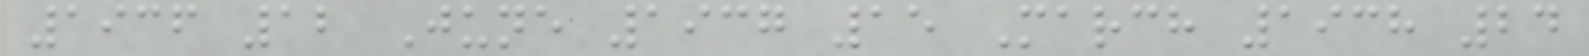1936 12 June 1937 15 March 1938 24
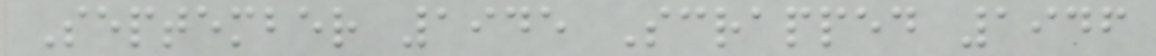September 1945 Scrapped 1946
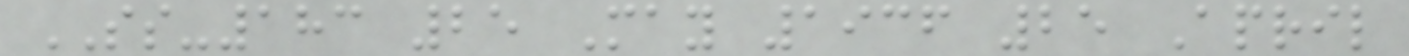SS-183 25 May 1936 25 April
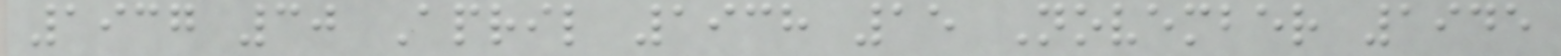1937 30 April 1938 15 November 1945
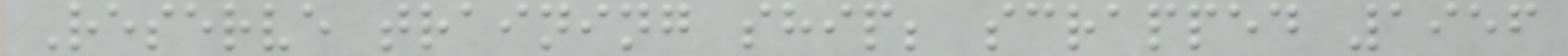Reserve training ship; scrapped 1956
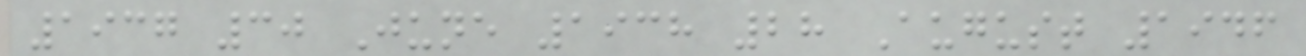1937 30 June 1938 28 August 1946
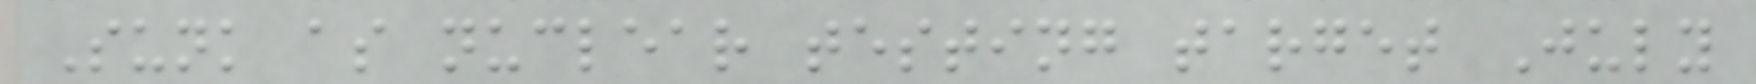Sunk as nuclear testing target July
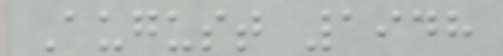August 1948
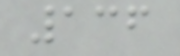136
